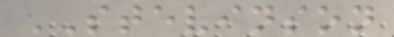STEVINSON
